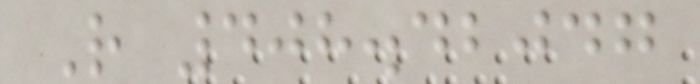R 408.42047
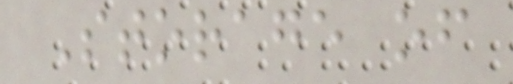Storage of
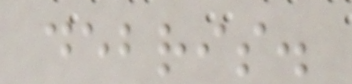debris.
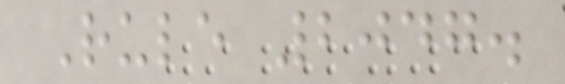Rule 2047.
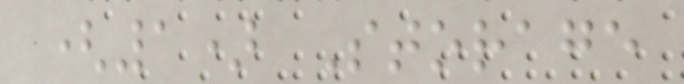(1) Storage
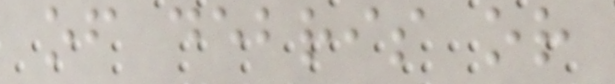of debris or
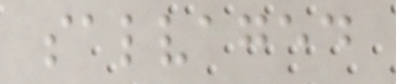salvaged
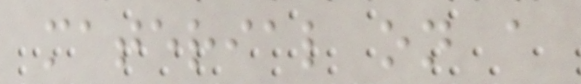material on a
